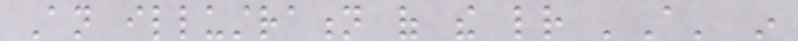An illustration of the letter 'A' in
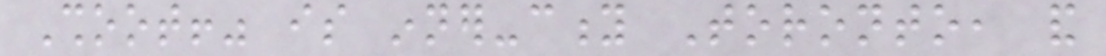Shoot!" is inner-city Toronto, and
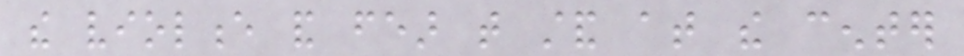the violence and fear that stand at the center
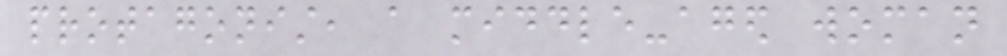protagonist, a middle-aged woman
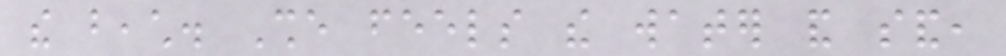the beach. She feels the water and sand,
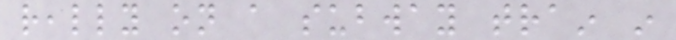really on a subway train in
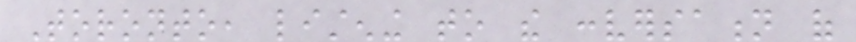Toronto, listening to the conversation of
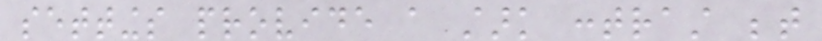settings provide a stark contrast between
